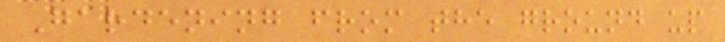Gardening from the ground up
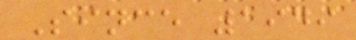Since 1949
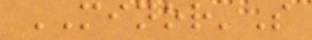MINOR'S
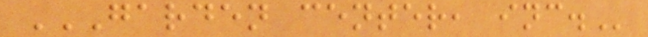GARDEN CENTER, INC.
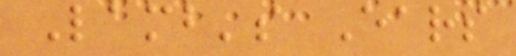Lamb's Ears
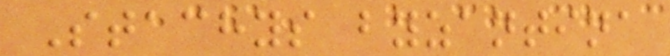Stachys byzantina
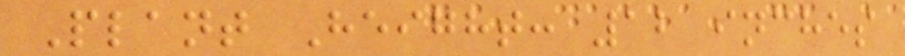Plant Height: 12 inches
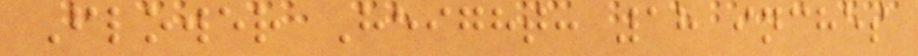Flower Height: 18 inches
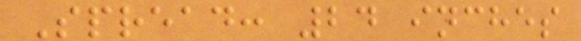Spread: 24 inches
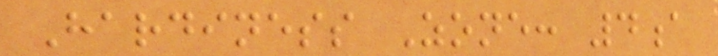Hardiness Zone: 4a
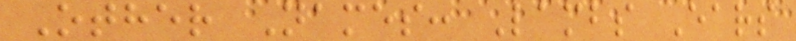Other Names: Lambs Ears
